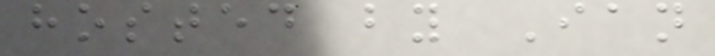hosted by Ian
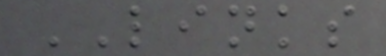LINKS
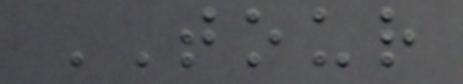TOUR
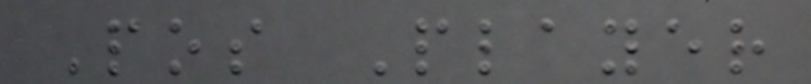Pos Player
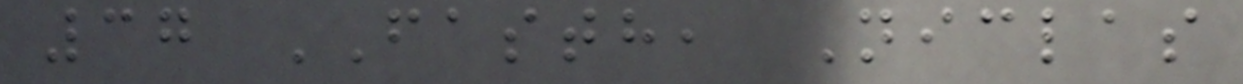37 FASTH, Niclas
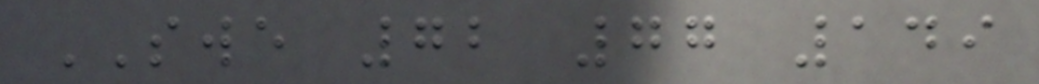SWE 72 77 149
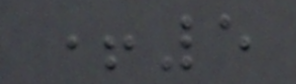+5
